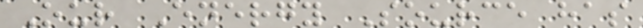Our Energy Source has
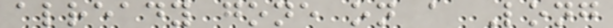already gone on a Long
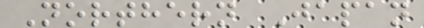Northern Japan
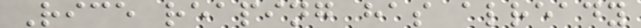Rice reaping has already
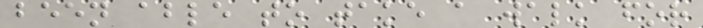been able to take a walk for
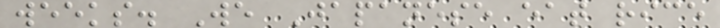weeks. We Japanese eat rice
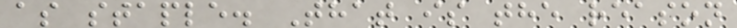as staple. That is the reason
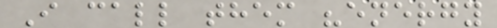I call them "energy
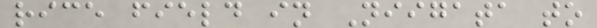rice field in Niigata to
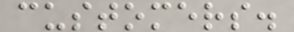customers.
